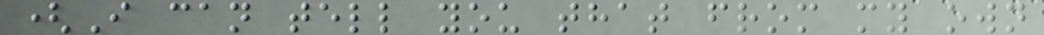(I can tell you that from my own
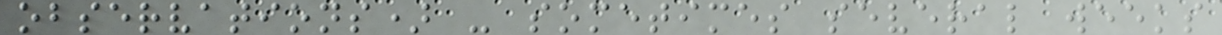observations) - sometimes several weeks
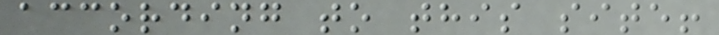according to this site!
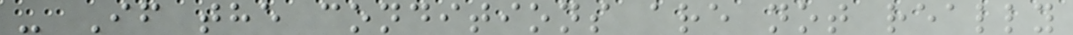- If the conditions are not really
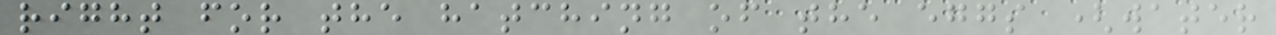right for the hatching of the eggs (water
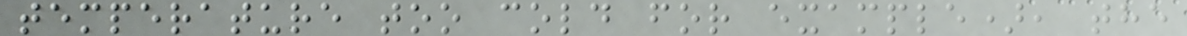temperature too cold for example), the
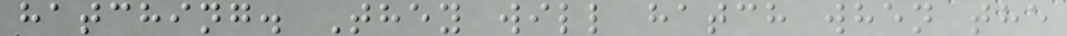hatching. They will hatch when the
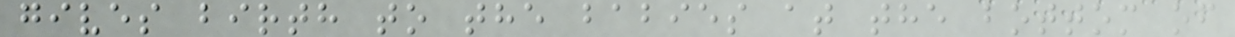gives birth to the babies at the bottom of
